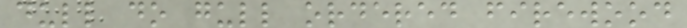dull do gull ordered firewood
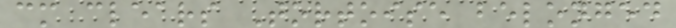cm clears Tortoise belonged
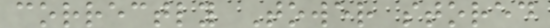correctly Tower stored
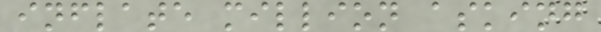inflate million asking
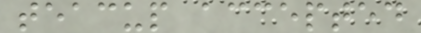teacup accepted
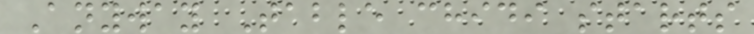Anyway Table chidi starts
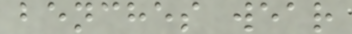benches wear
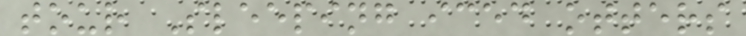tour Sleeping iced otters
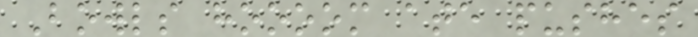Bowls hoooom ate pushes
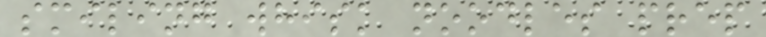smiling whisk noodles prep
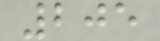205
